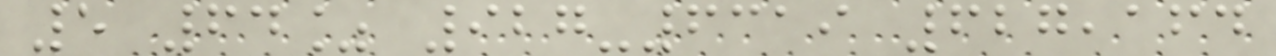5 64% 927-6319 627,164
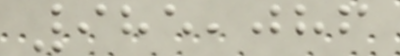985,086
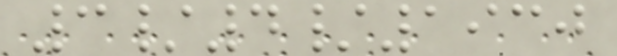3/4/1930
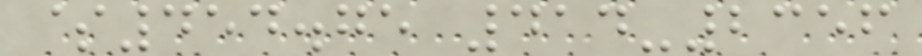$454.75 414-2356
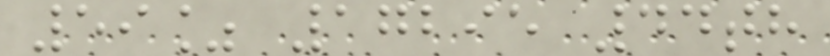59% 17295 44th
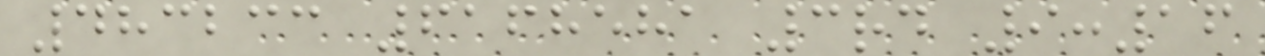483233 6168581 3rd 9:16
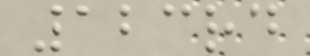123rd
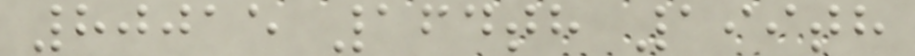80015 164th 199th
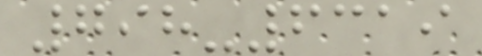798-6319
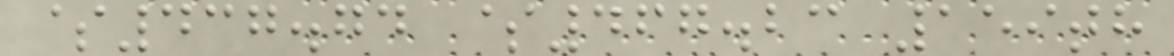$437.74 $467.23 159th
